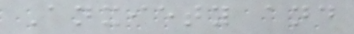Anxiety and
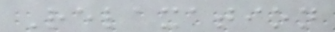Relaxation
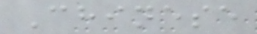Chinese
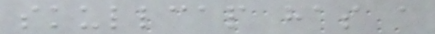skullcap has a
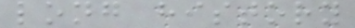long history
